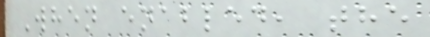When enabled, the
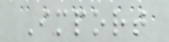Import
